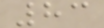83
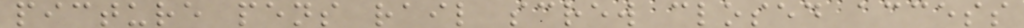picture pens rail screw closed access
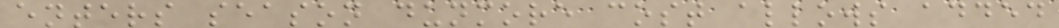enters season dunmore cost allows added
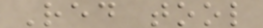Red tool
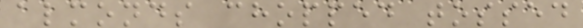almonds chopped tossed
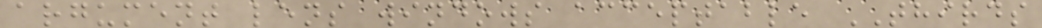argument lens windows acceptable THIRDS
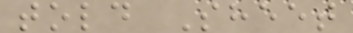told Sheet
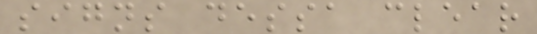signs dessa clear
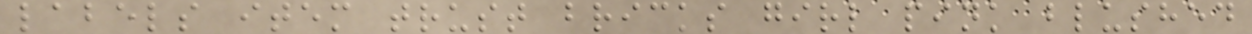labels item trust bricks girl pink blushed
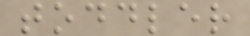toddler
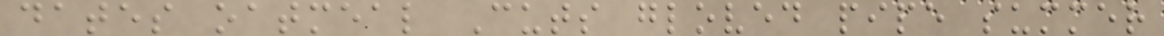dates oatmeal Cuts gloved pipe summer
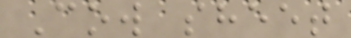Cow sheet
